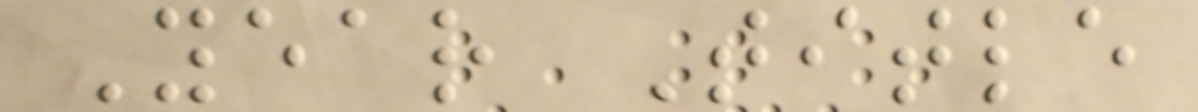Year Title
